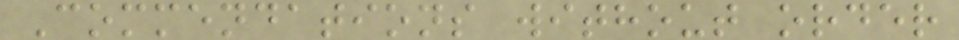Commendations without order
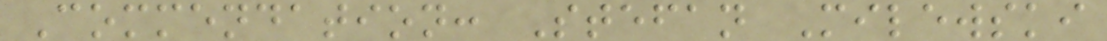Commendation: Stefan Milewski
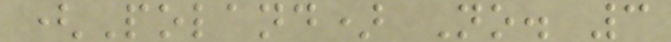(Poland) No. 3
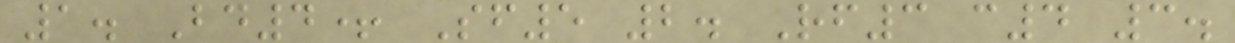1. Bd4+ Sf5 2. Rf3 c4 3.
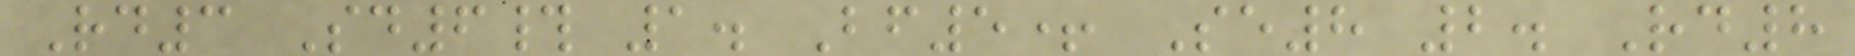Rd3 Sd6# 1. Bf5+ Se8 2. Rd8
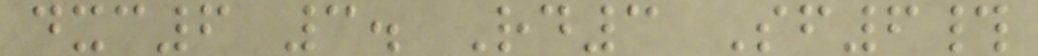dxc6 3. Rd3 Sf6#
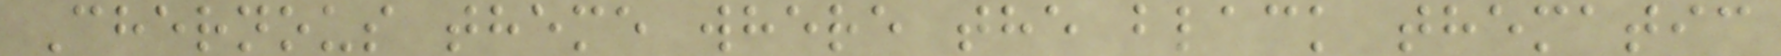Chernous theme where the black thematic
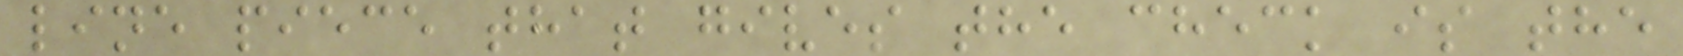line piece that gives the check is the
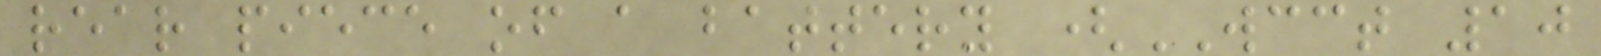rear piece of a battery (WCCT 10
